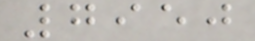7950
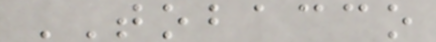TOBACCO
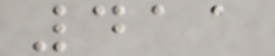411
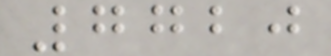7720
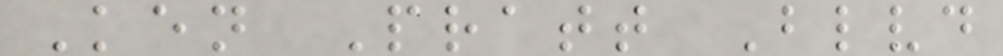Ken Pratt Blvd
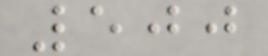500
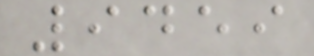9459
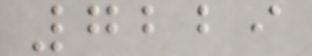7229
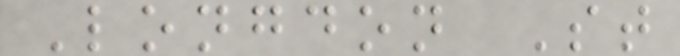Longdon St
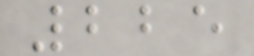225
